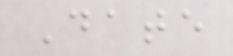Date
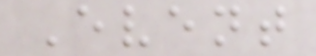Event
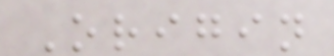Origin
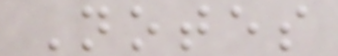Notes
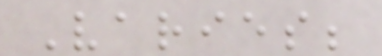Varies;
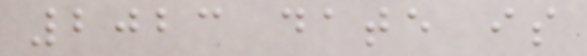2023 date is
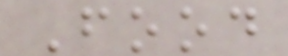Food
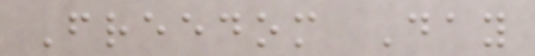Freedom Day
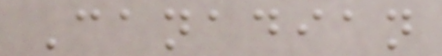Canadian
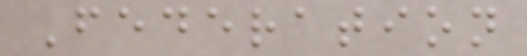Federation
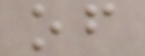of
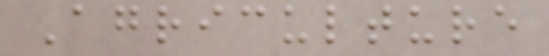Agriculture
